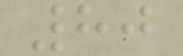80
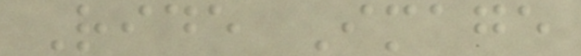Ride Image
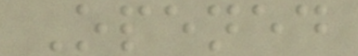Opened
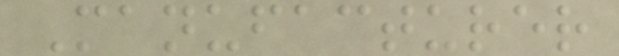Manufacturer
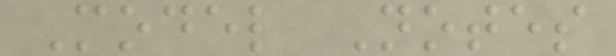Model Notes
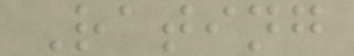Rating
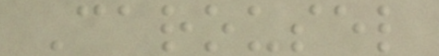Carousel
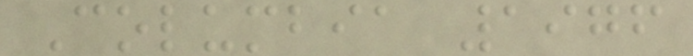Columbia 1976
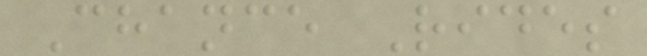Chance Rides
